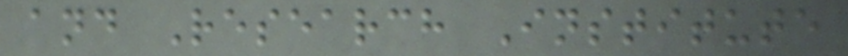and Research Institute
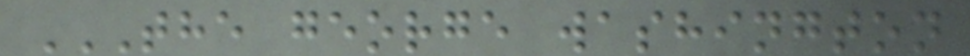THE GEORGE WASHINGTON
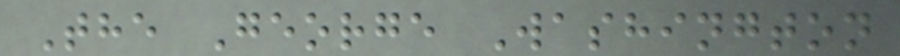The George Washington
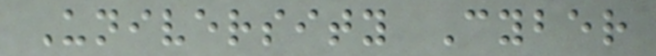University Cyber
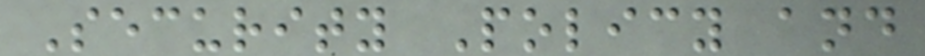Security Policy and
